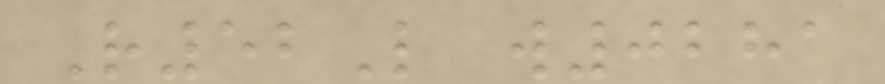R52L w0281
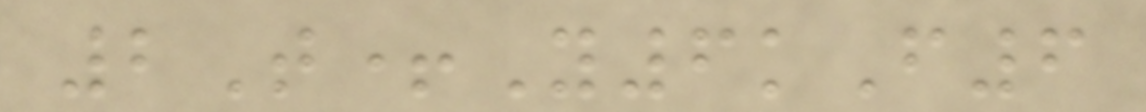2T+Y6kF6
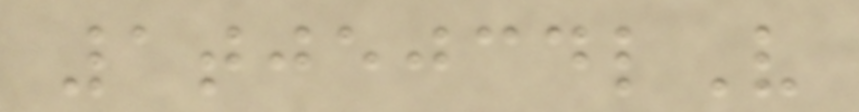1tjejcdlV
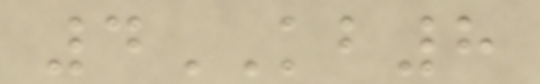4KB8
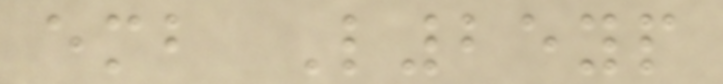emb L25yp
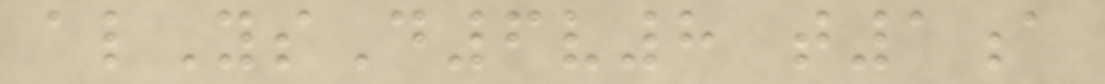alYsD6v8 t1a
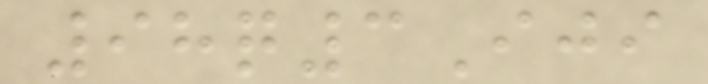98q3Iji
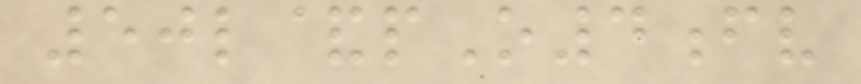50l&pO4fv
